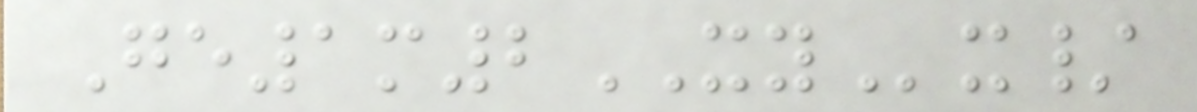Ge1m2XYx/
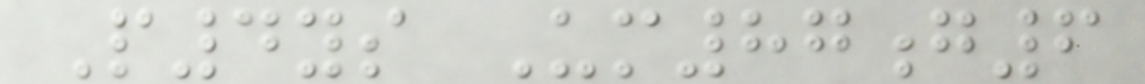P4ys Um87g6
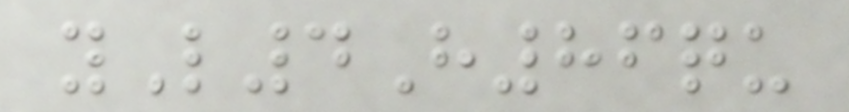yL4H86qu
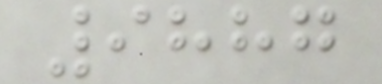9887
